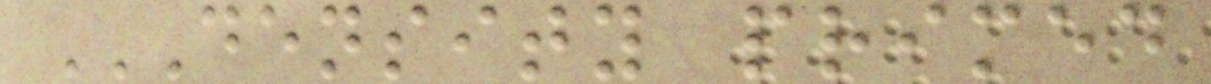DENSITY PRIMED
